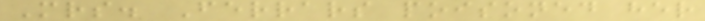Mrs. Ferrars poisoned her
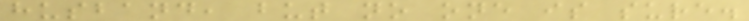husband, but no one is sure.
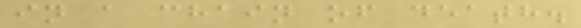in a chain of death.
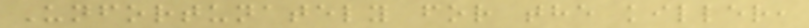Unfortunately for the killer,
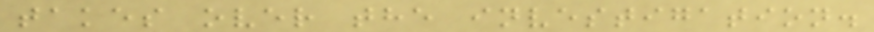takes over the investigation.
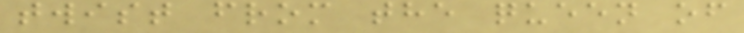twist from the queen of
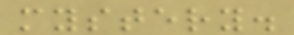mystery.
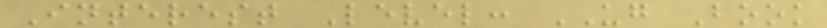Interest Level: UG Book
